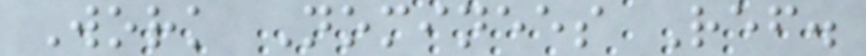Work Nominees Ref.
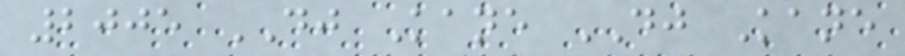2005 DJ Kane DJ Kane
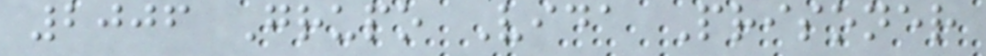2006 Grupo Vida Prisoner
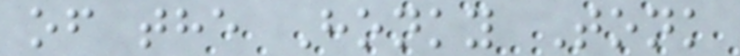of the Honky Tonk
